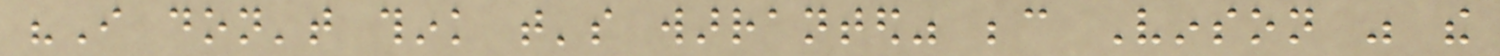"I don't think that's warranted" because Vinson was the
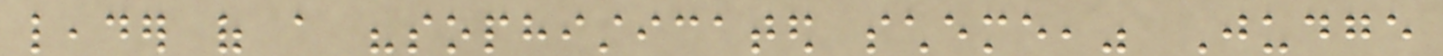leader of a "sophisticated scheme," Judge
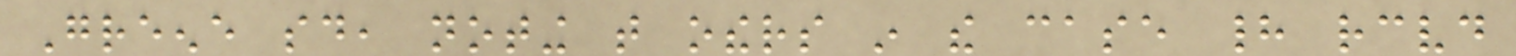Greene said, noting that others in the case had received
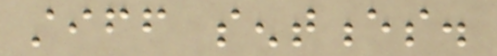stiff sentences.
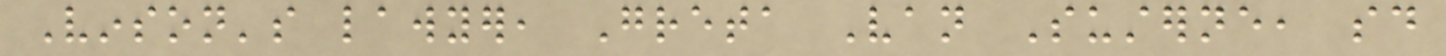Vinson's lawyer, Greta Van Susterne, said
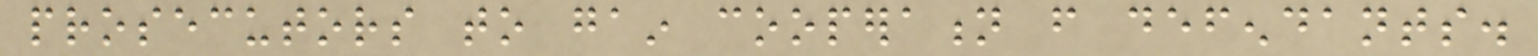prosecutors to gain cooperation from defendants.
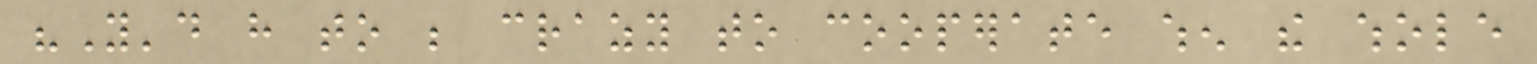"You'd have to be crazy to cooperate when the whole
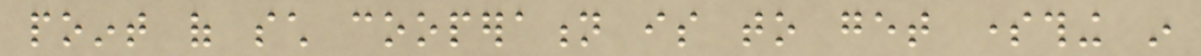point of such cooperation is to get something in
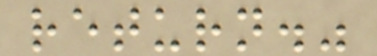return."
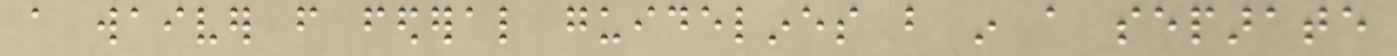a waiver from federal guidelines but in a separate
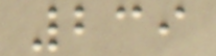239
